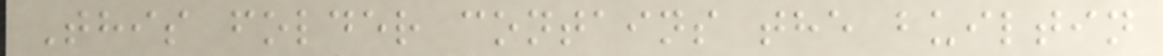This folder contains the builtin
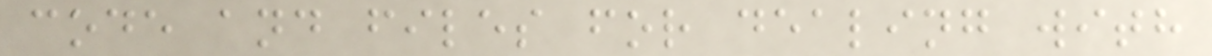code and files for dealing with
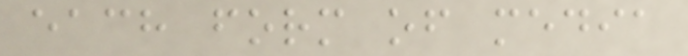each form of media
